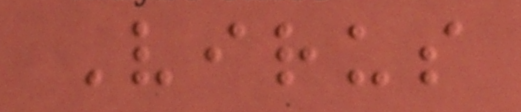Virus
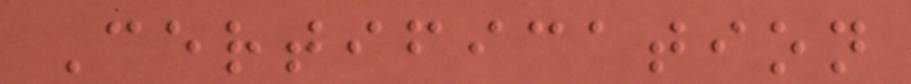Certification
